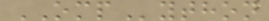OMPython
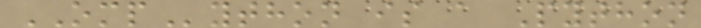OMPython is a Python
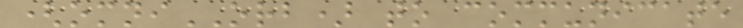(omniORB) to communicate
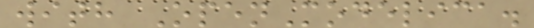with OpenModelica.
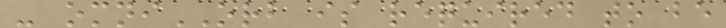- omniORB is required to be
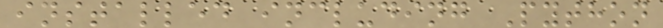installed including Python
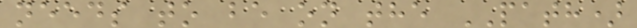needs to be on the PATH)
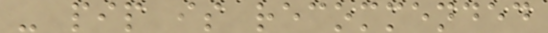- pip is recommended
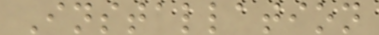Installation
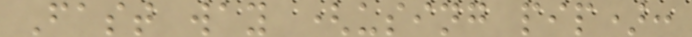Fast way (using pip):
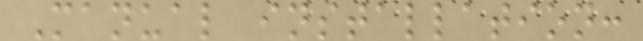Manual installation:
